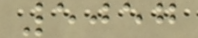5057
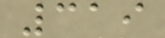319
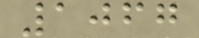1067
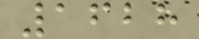1628
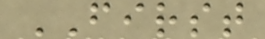FIRST
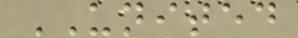UNITED
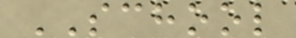SCHOOL
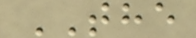THE
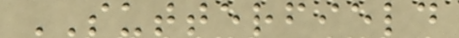SUTTERFIELD
